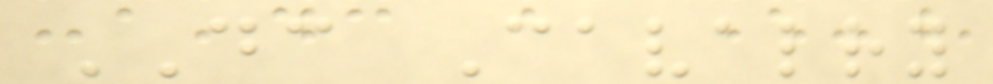DC Cavalry
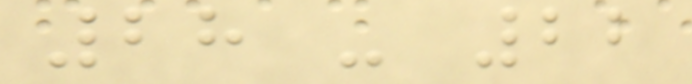28 - 22
